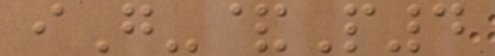iG-&P4
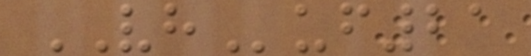VHuf21
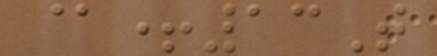@+13T
